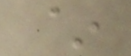~
